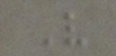V
